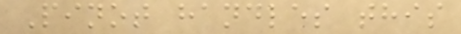Pinot handles this
